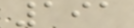191
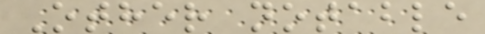Other notable
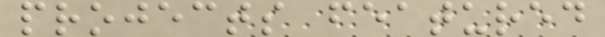projects featured
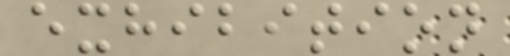exhibition
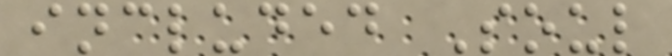included Soul
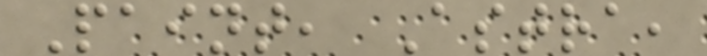Paint, Astra,
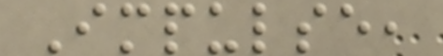Impulse,
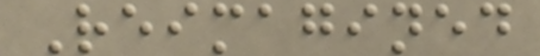Reimagined
